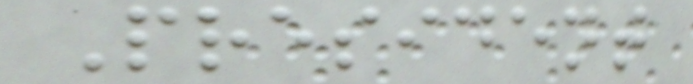President
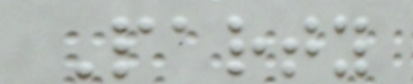Party
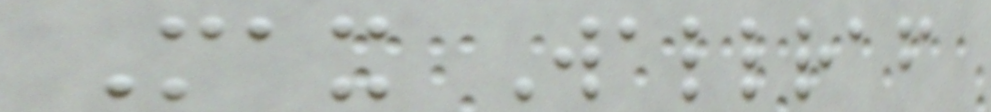Max Wallraf
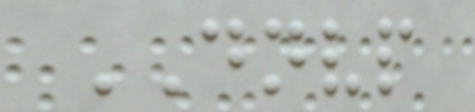DNVP
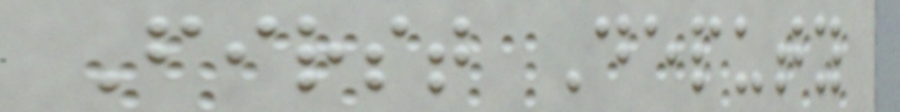First Deputy
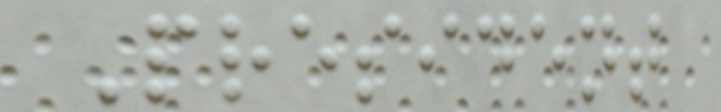President
